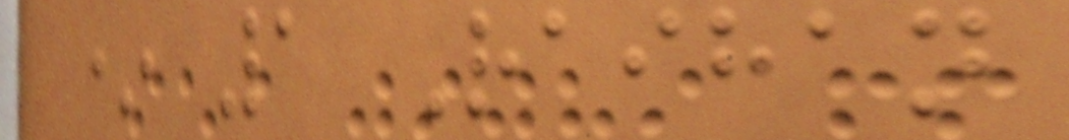* 1 Raihan
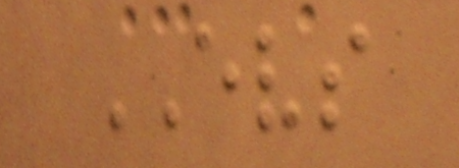EVS
